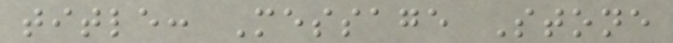title: Message Stone
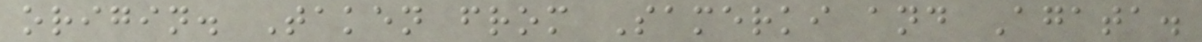origin. Taken from Samerki and Agata.
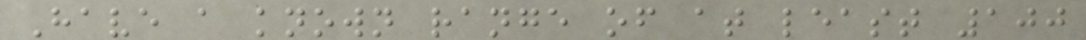Have a known range of at least 100
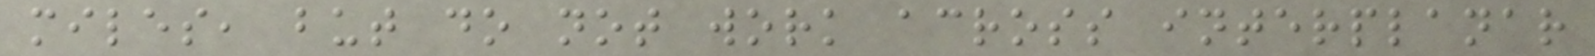miles, but do not work across interplanar
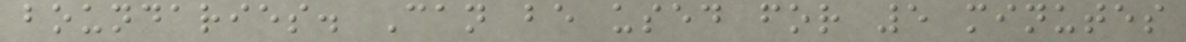boundaries. Can be used for 5 minutes
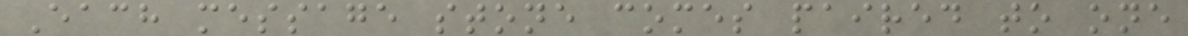Each message stone comes paired to one
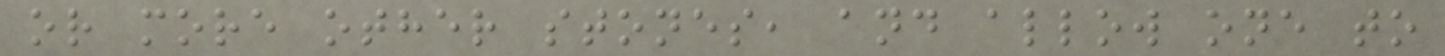or more other stones, and allow one to
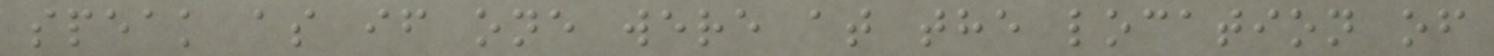speak as if one were at the location of
